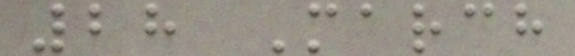28 March
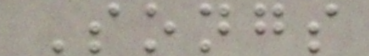Songs
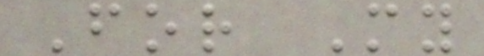For My
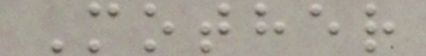Mother
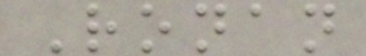Ronan
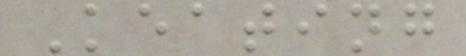Keating
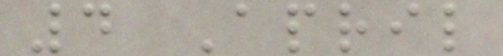4 April
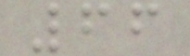66
